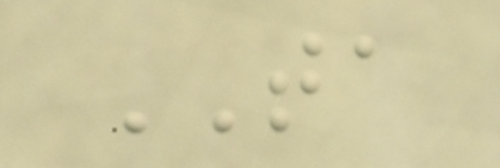TA
